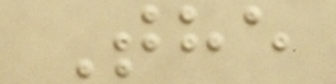The
